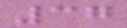37
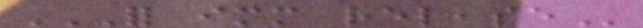FOR IMMEDIATE RELEASE
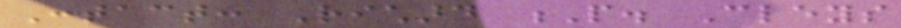Contact: Richard P. Cleys
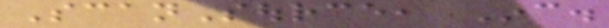ScanSource, Inc.
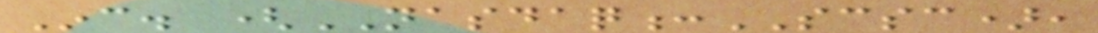Inc. (NASDAQ:SCSC),
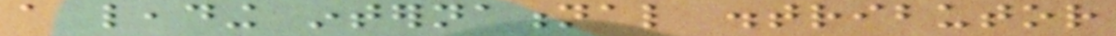a leading international distributor
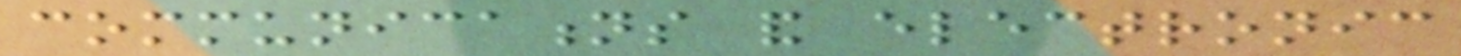communications and electronic
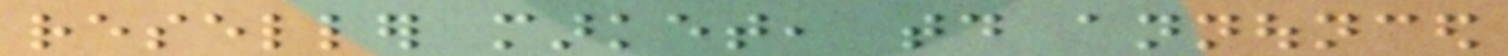reseller market, today announced
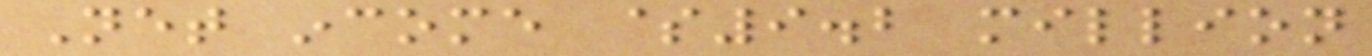Net income $9.2 million
